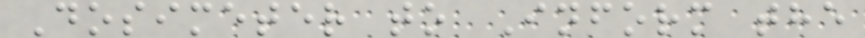Dosimeter to Inform the
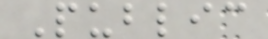Public
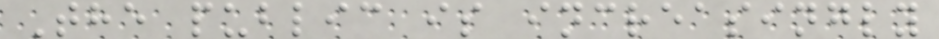The public is increasingly
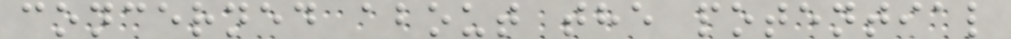concerned about the potential
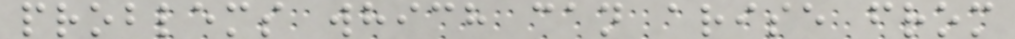problems which can arise from
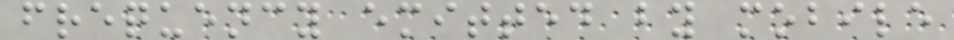frequency emitted by mobile
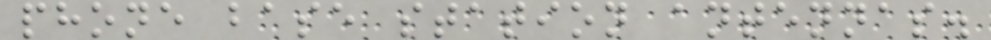phone base station antennas.
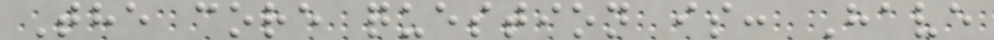The core question is: Have
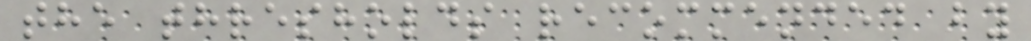the thresholds recommended by
